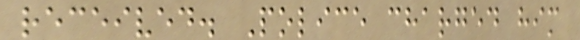received. Police charged him
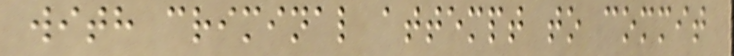with criminal attempt to commit
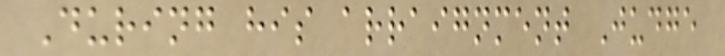During his arraignment Judge
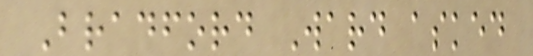Bradford Ward asked
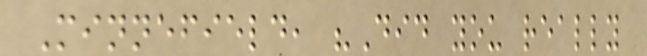Minnefield, "Did you really
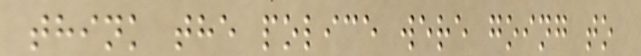think the police were going to
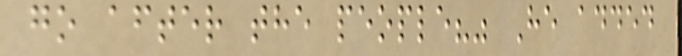go after the people?" He added
